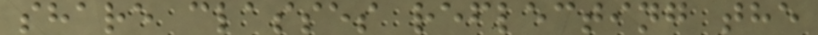share classes reflecting the
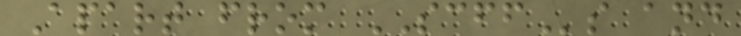Apart from SCFFs and
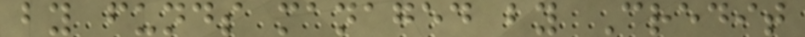by funds managed by Credit
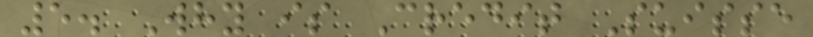5. Why is Credit Suisse
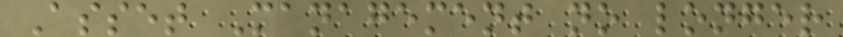Asset Management no longer
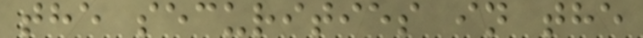the securities in the
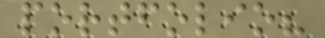portfolio?
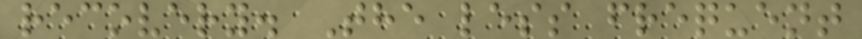recovery. The less frequent
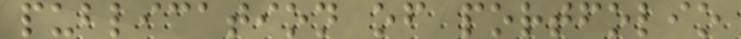publication of portfolio
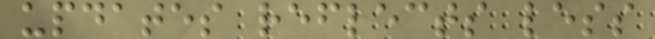updates reflects less
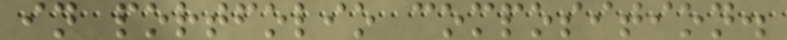in portfolio composition.
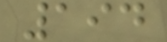194
